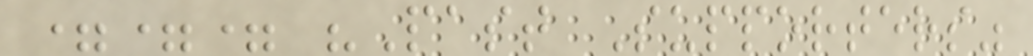=== "Past Supporters"
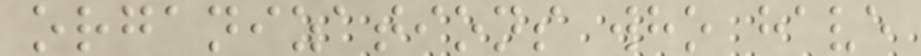organizations who have
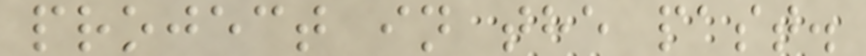project in the past.
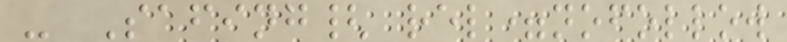- Safing{ rel=nofollow
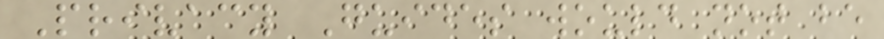Privacy Guides would not be
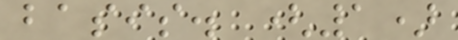basis. (1)
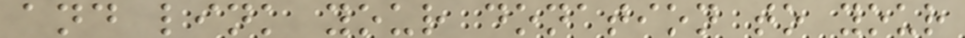and link your donation to your
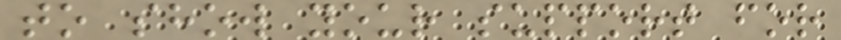to show your support for
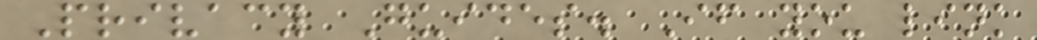Privacy Guides. If you link
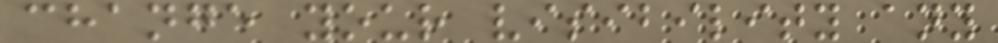change your visibility any
